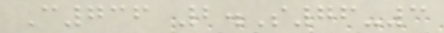C736 2.S76-3
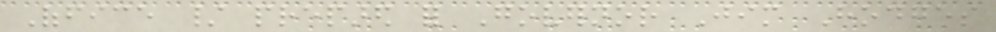Office / prepared for Governor Jim Hodges
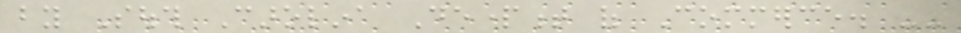by South Carolina Department of Commerce. --
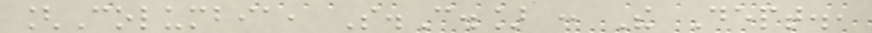[Columbia, S.C.] : The Dept.,
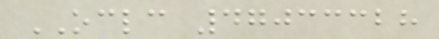OCLC 47033328
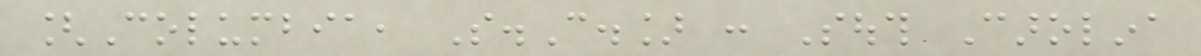[Columbia, S.C.] : South Carolina
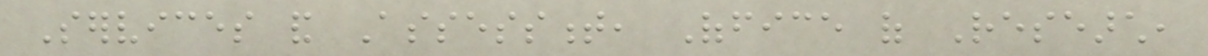Services and Assessment, Office of Research,
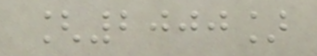[2000]
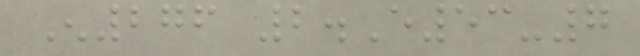En276 2.E53-7
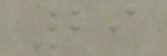29
